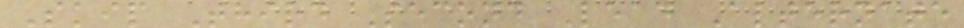Skip Third Second Lead Alternate
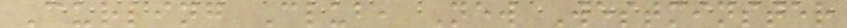Curling Club, New Westminster
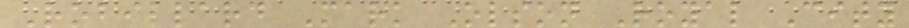Robillard Mark Olson Royal City
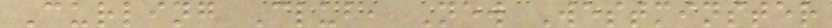Curling Club, New Westminster
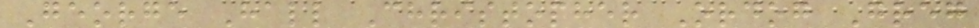George Hall Christopher Ordog Greg
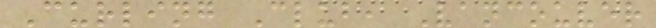Curling Club, Vancouver
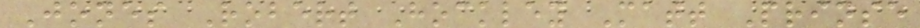Jones Robert Hockley Matt Prinse
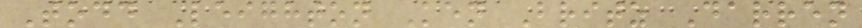Todd Leighton Ken Britz Darren
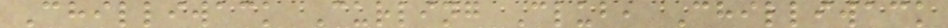Chilliwack Curling Club, Chilliwack
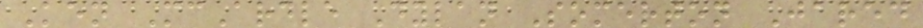Ken McArdle Dylan Somerton Jared
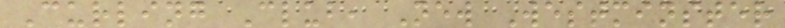Curling Club, New Westminster
